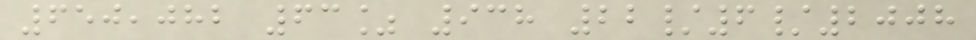650,082 63% 938 22/6/2008
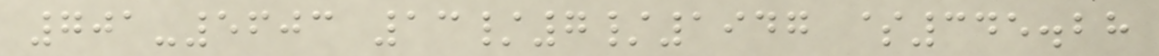701-5603 13/7/1947 $345.28
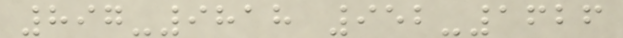897-9818 952-1626
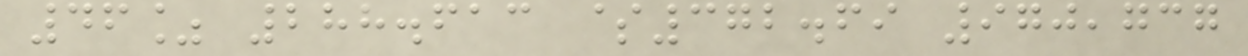46% 288.613 $372.69 970,737
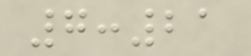7:21
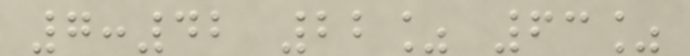7:42 22% 63%
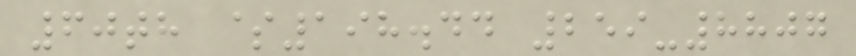60th $198.44 259-8807
